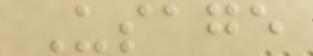Usage
